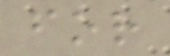for
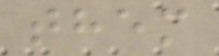them
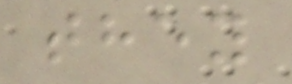they
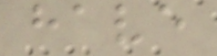have
